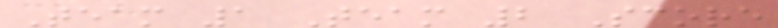Team 1 Team 2 Score
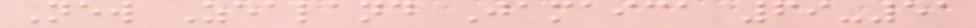New Zealand Jamaica 69-51
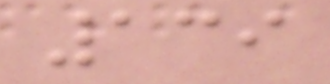139
